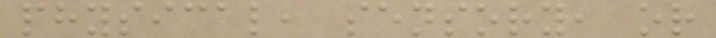physical, sensory, or
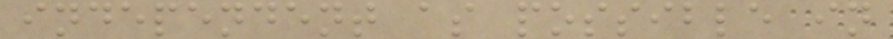independent as possible in
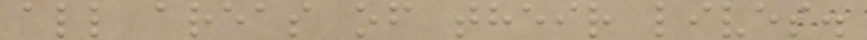all areas of their lives.
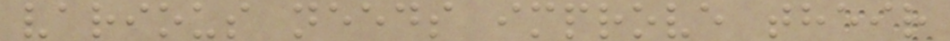various needs improve their
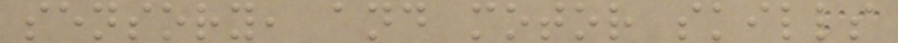sensory, and motor skills
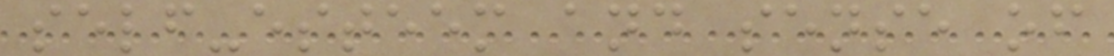self-esteem and sense of
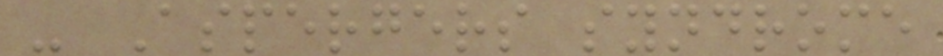- Aspergers syndrome
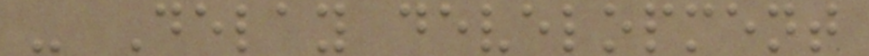- Delay development
